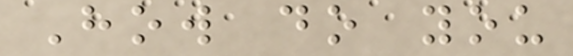How do you
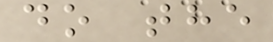do the
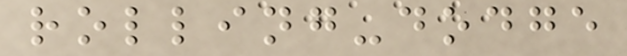rolling-dodge
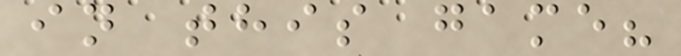in this game?
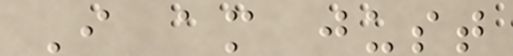I am just
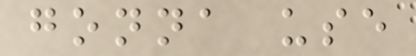gonna use
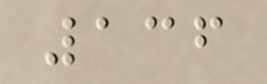136
